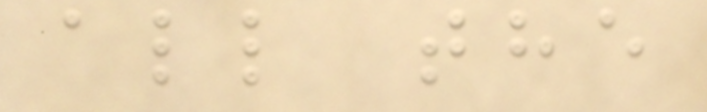all the
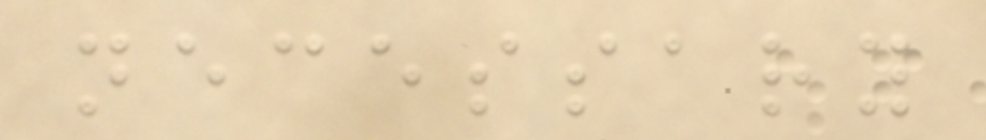necessary
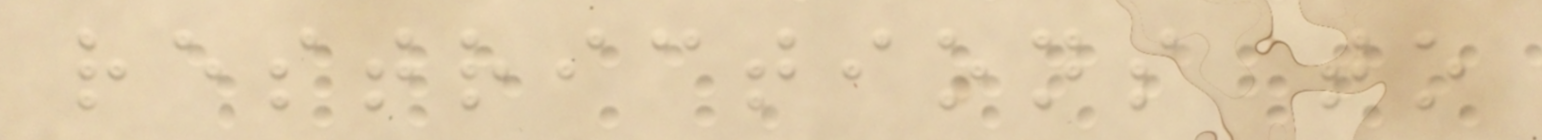restrictions to
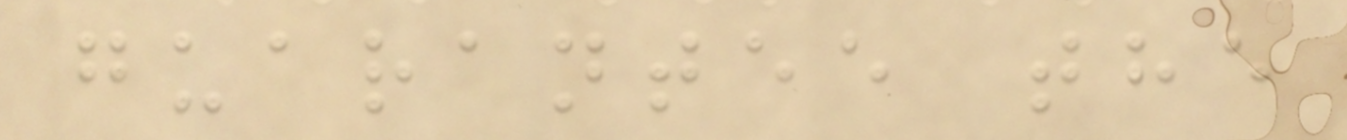guarantee the
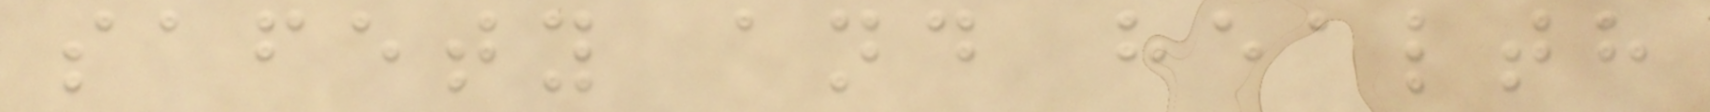safety and health
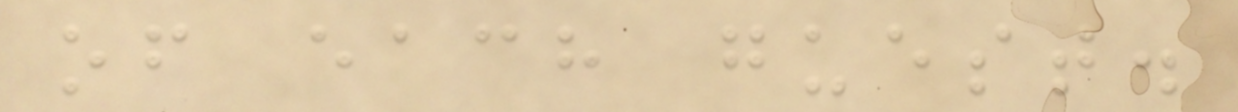of each guest.
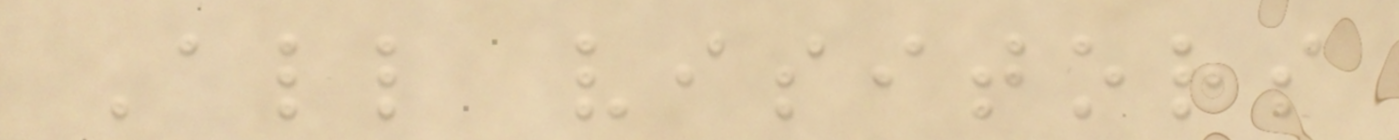All visitors
